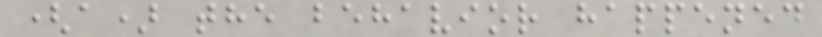(a) the behavior happened
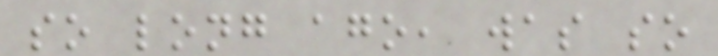so long ago, was so
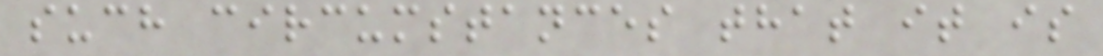such circumstances that it is
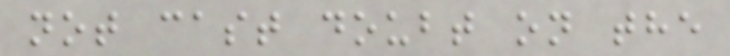not cast doubt on the
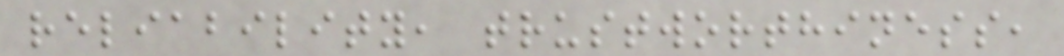reliability, trustworthiness,
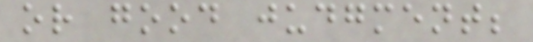or good judgment;
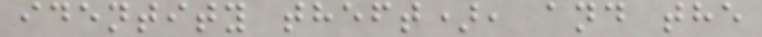identity theft), and the
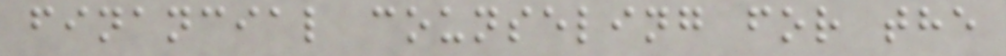financial counseling for the
